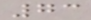73
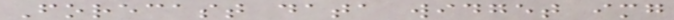Forecast data widget img
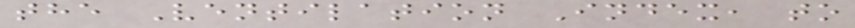the Ventilation Index, to
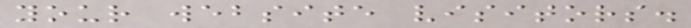your website visitors.
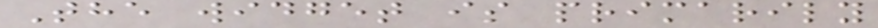The widget is primarily
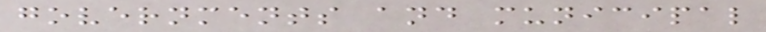governments and municipal
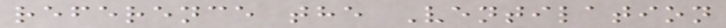reference the Ventilation
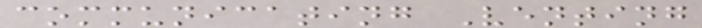communicating Venting
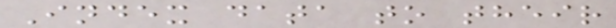Index data to their
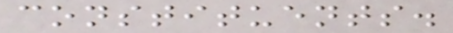constituents.
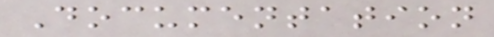Documentation
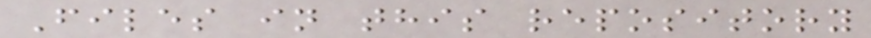Files in this repository
